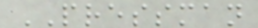PRESSMAN
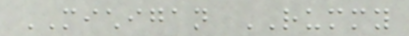MICHIGAN RUMMY
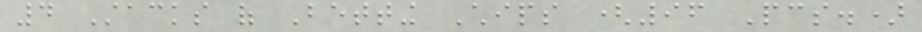4 Stacks of Betting Chips (96 Pcs.)
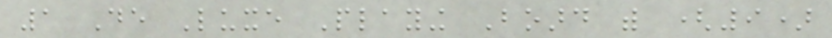1 De Luxe Playing Board with (9)
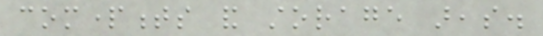compartments and storage areas.
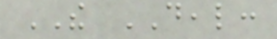THE DEAL:
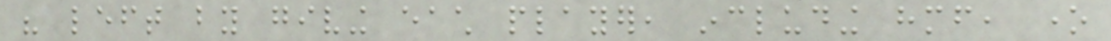his left by giving each player, including himself, one
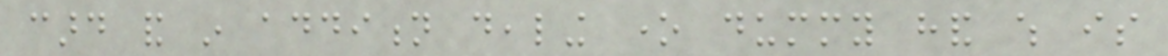card and in addition dealing one dummy hand which is
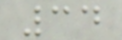34
